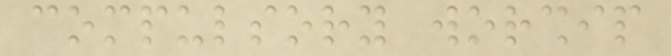compulsory worship
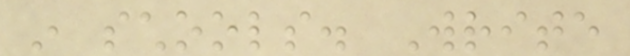in schools. Write
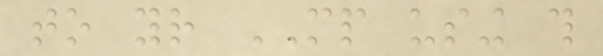to your MP using this
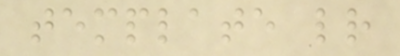template letter
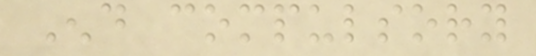End compulsory
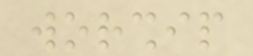worship
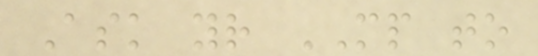Ask your MP to
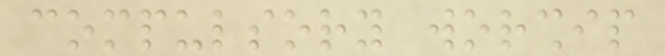compulsory worship
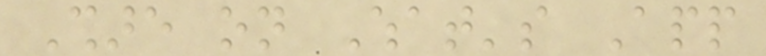Share on What's App
